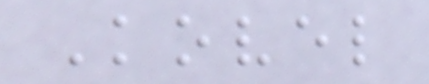Kovel
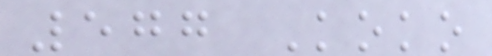577 Koko
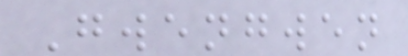Gwengwen
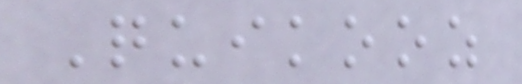Quikooz
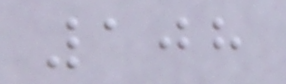108
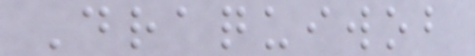Draquiwob
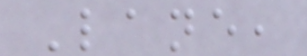Lane,
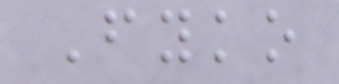Fyko
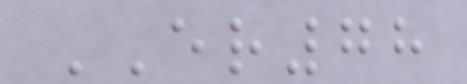ER78
